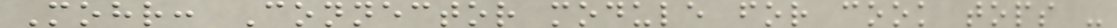Mohr: Connector module for cook tops -
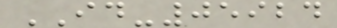ID-05924
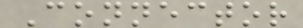Connector
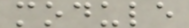module
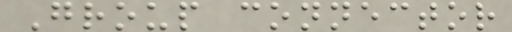Group connector
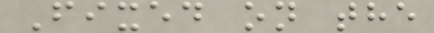Fixed on the
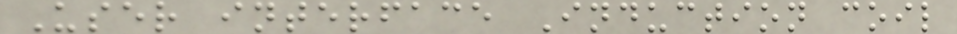User interface Induction coil
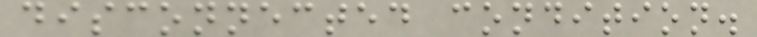disconnected condition.
